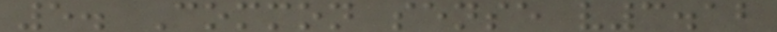5. Common sense v3.12
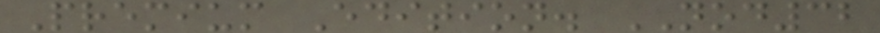Premium Edition. NOD32
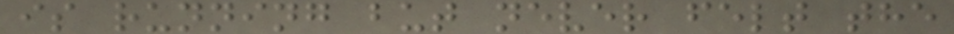is running but never felt the
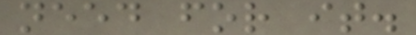need for it.
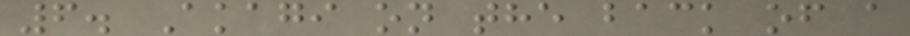6. Akagi on the back of a
